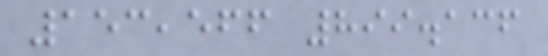153,566 899.136
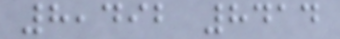8,492 8414
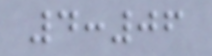4:06
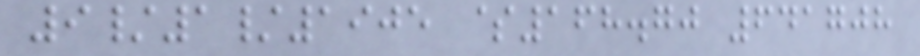9/1/1905 $168.70 641708
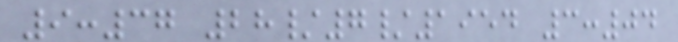9:37 28/7/1954 3:04
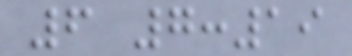6 7:19
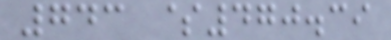743 $470.39
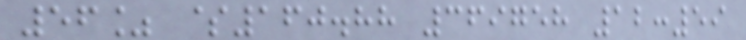56% $160.88 369758 12:59
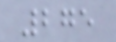275
